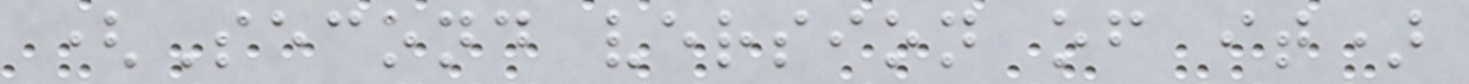(Second version of it)
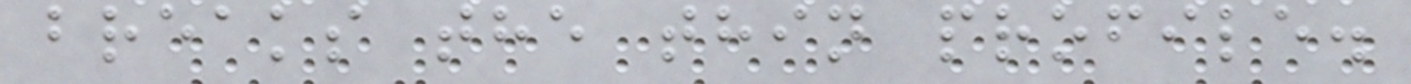breaks the thin profile.
